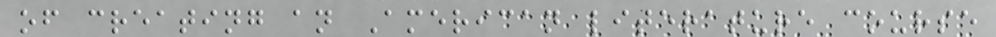of creating an American literature course
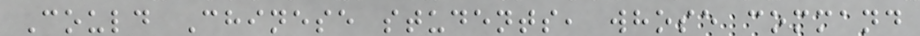Could Chinese students, whose command
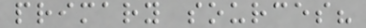primary sources?
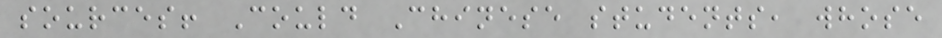sources! Could Chinese students, whose
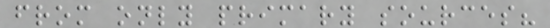from only primary sources?
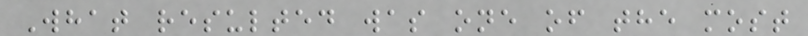What resulted was one of the most
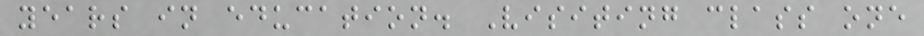years in education. Visiting class one
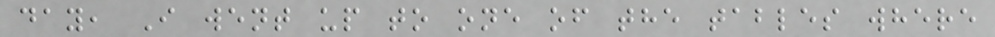day, I went up to one of the tables where
